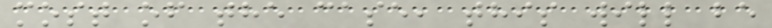most of the case, this will be
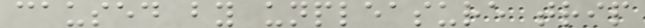caused by unpleasure trip
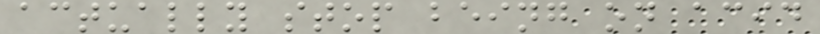actually stop being on acid
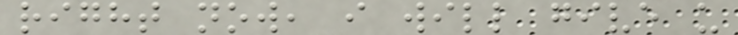right now, i will give u
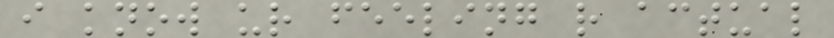i know ur feeling r actual
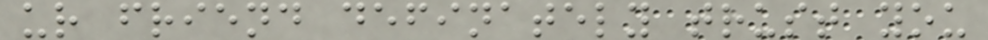ur friend definately trust you
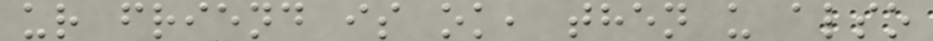ur friend is ok, then u also
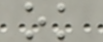ok
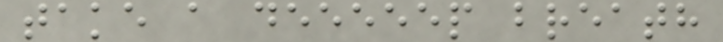take a deeeeep breath
